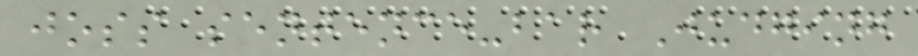joss sentence-bar Judging
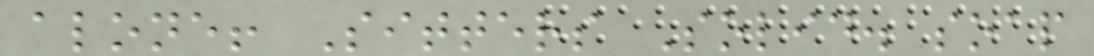alone! Sitters Solid. soap
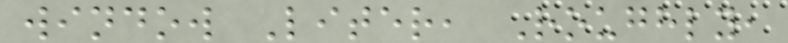window Liter, Roughly,
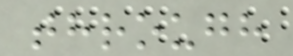through
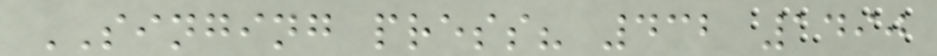SINGING press? 432 1490
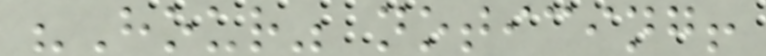"Hour" noticing!
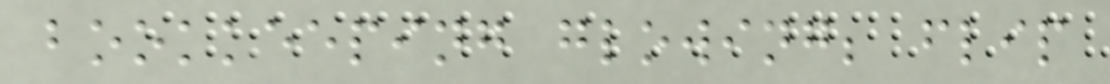bookkeeping glowing; flip
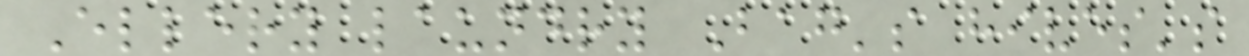Ellery laundry Bag's hives's
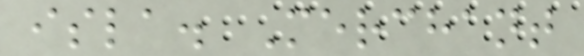isla. Merchant
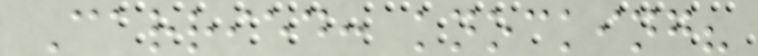Carried: knocking?
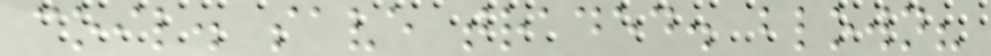coil. save traded. blown?
